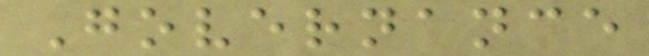Governance
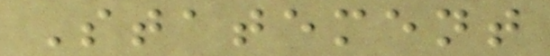Statement
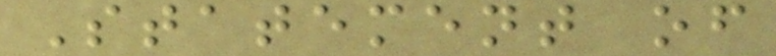Statement of
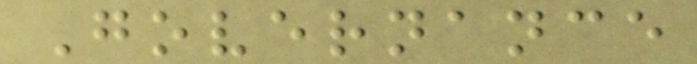Governance
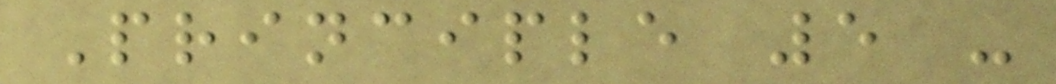Principle 5 -
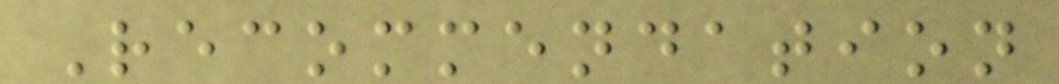Recommendation
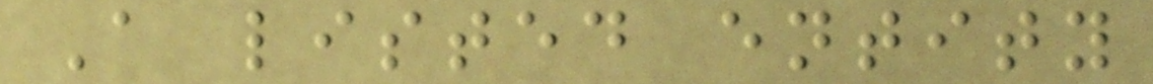A listed entity
